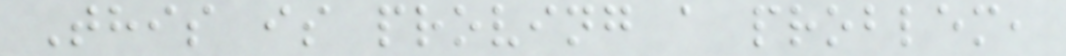This is proving a problem,
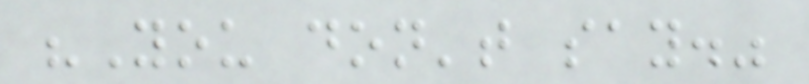"You don't say."
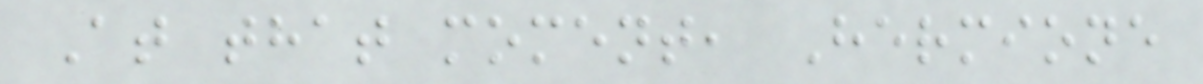At that moment, Hermione
